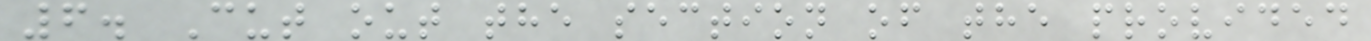6. Cut out the section of the provided
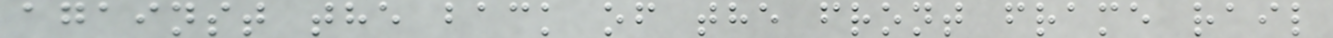against the back of the front frame rail
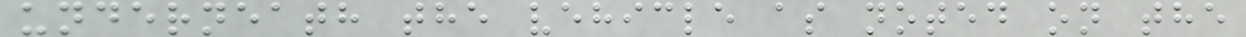underneath the vehicle as noted on the
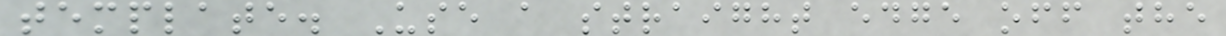template. Use a straight edge off the
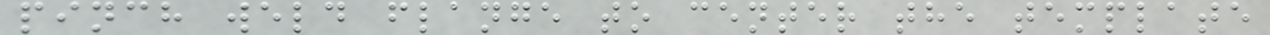pinch weld flange to center the template
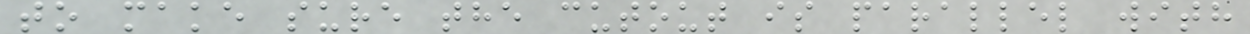to make sure the cutout is parallel with
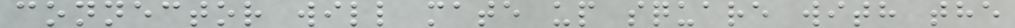connector will mate up square with the
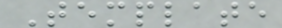Template
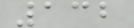132
